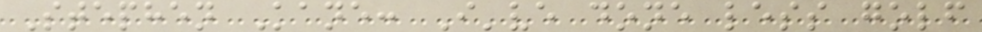Stephen Kane: I've done less golf
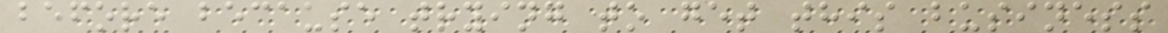before because trying to get this business
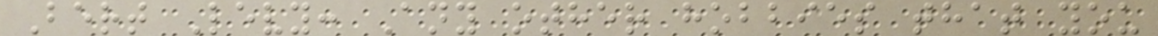Bert Levy: Any other hobbies that you
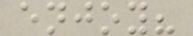enjoy?
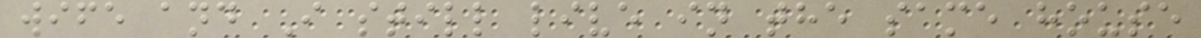wife and I still live in the same house
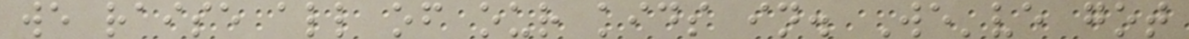we raise all of our kids in. We've got
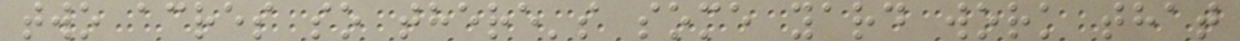two acres so there's some yard work that
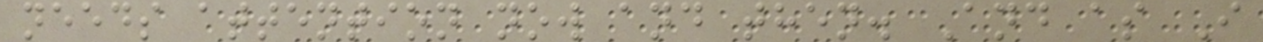needs attention now and then. And as I
